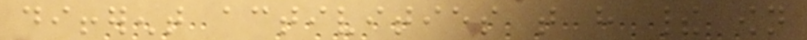different activities that have their own
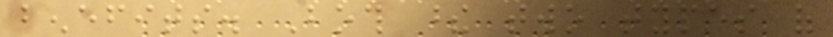benefits. Both these two types of
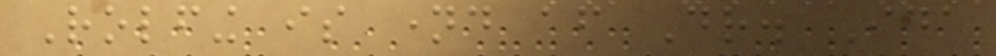Rolfing is named after Dr. Ida
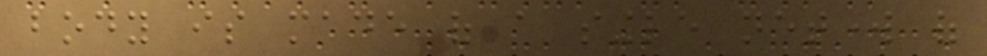body is made of a single network of
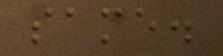same.
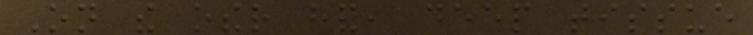On the other hand, deep tissue
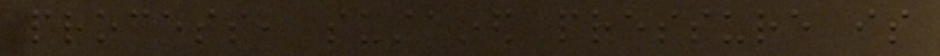process, sustained pressure is
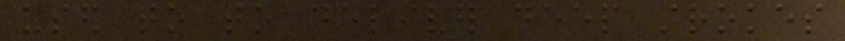used to to deliver deep strokes
